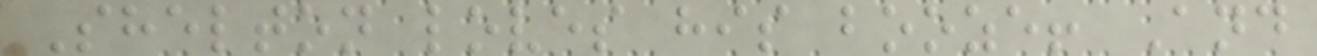Shelton loves his booze! And
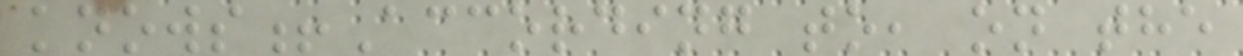knows!According to, on the
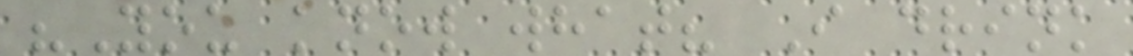"You know what? I drink
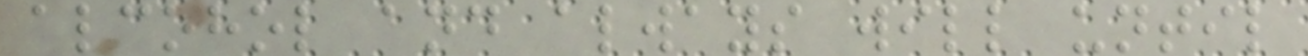alcohol and always will until
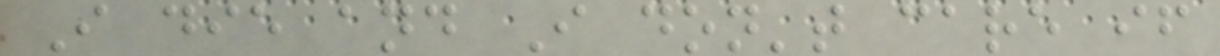I die and I don't care if
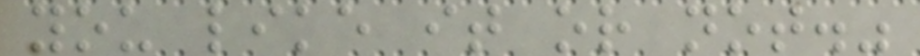you like it or not."
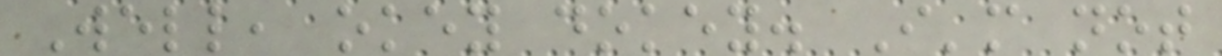Well, okey dokey. I'm not
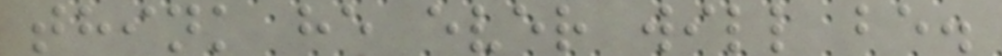think he ever will be.
